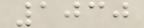1030
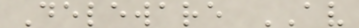Deleware AV
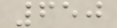650
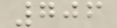706
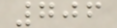706
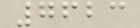7623
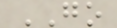GO
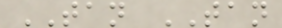TAN TAN
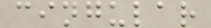cingular
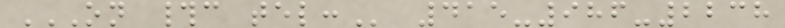ON #C TEL: 415-986-2238
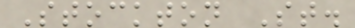Stockton St.
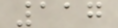117
